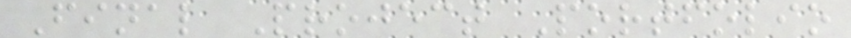Final Project Portfolio
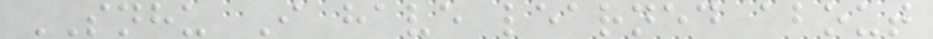SNHU I have learned about
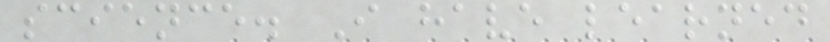science. I have learned
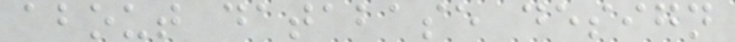about database design
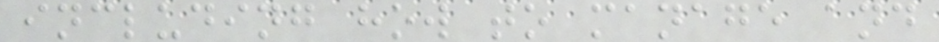including how to manage and
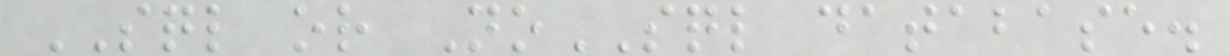SQL or NoSQL database.
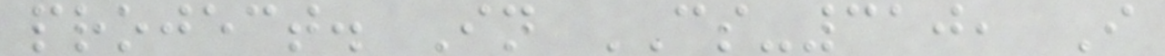project. In CS-310, I
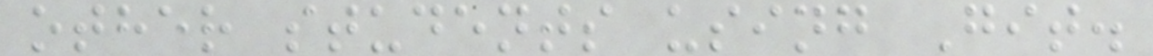other students using Git.
